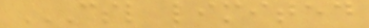CSL LIMITED
